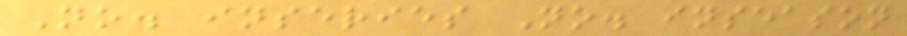No. inseries No. inseason
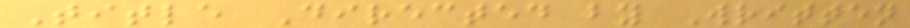Title Directed by Written
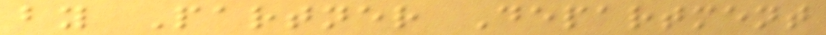by Partner Department
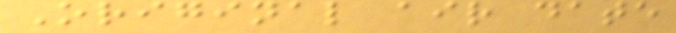Original air date
